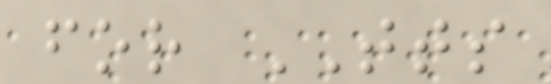for TTS
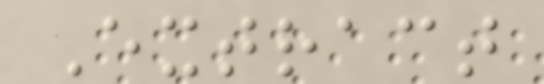Extract
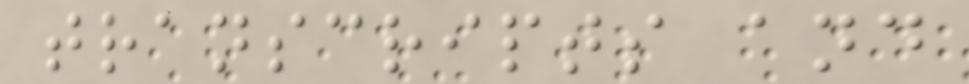transcripts and
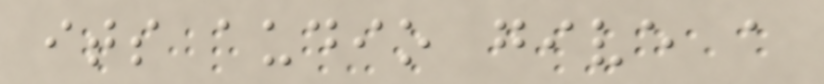its audio give a
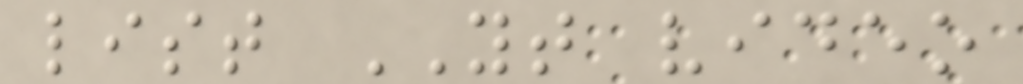list YT video
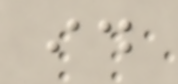id
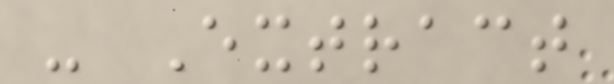- Extract
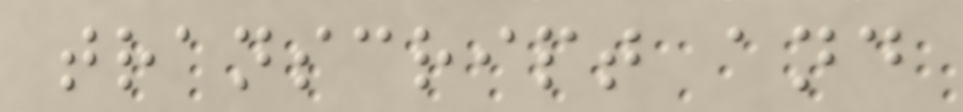transcript and
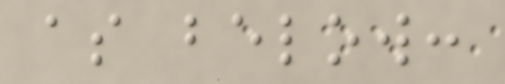as below:
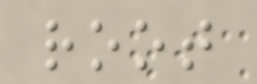root
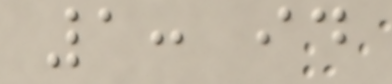1: id
